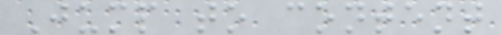Jump to content
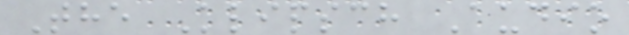The Klipsch Audio
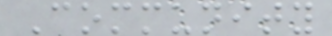Community
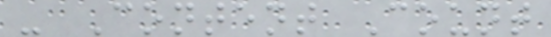- Content Count
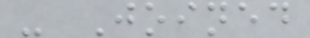- Joined
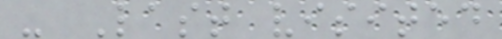- Last visited
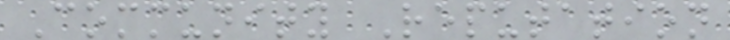Community Reputation
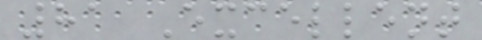81 Excellent
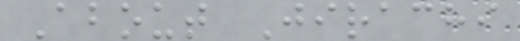About Jirachi
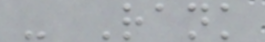- Rank
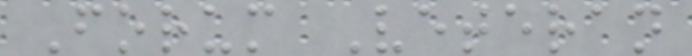Forum Veteran
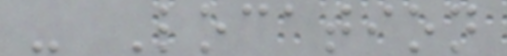- Location
